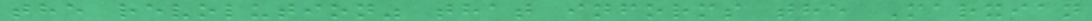the revolution" that informs the Marxian
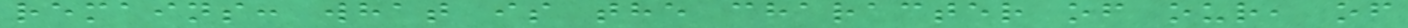remains: what is the character of our, of
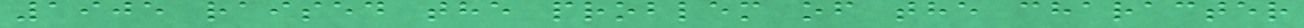1905 raised the problem of the character
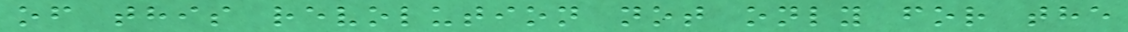of this revolution not only for the
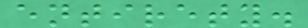entirety.
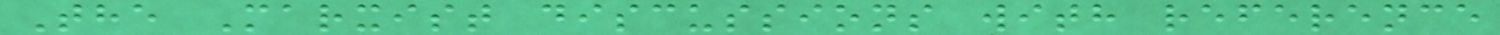The Marxist discussions with reference
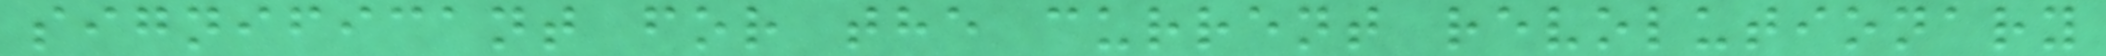significant for the current revolutionary
